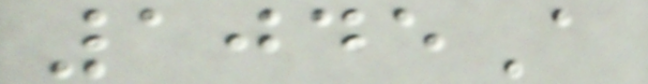1045A
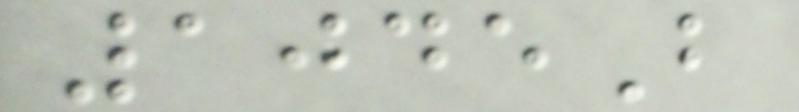1045B
